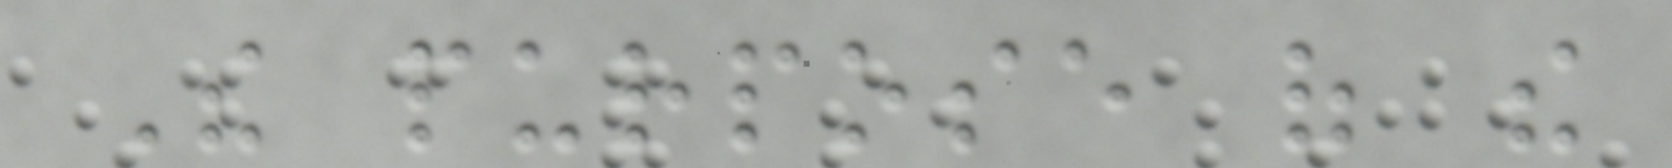The purpose of the
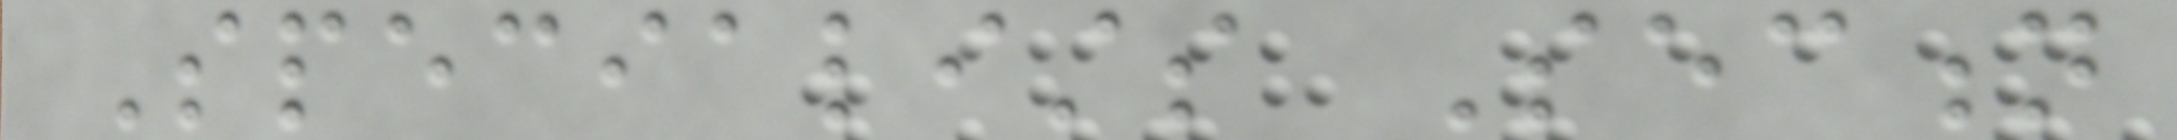Specialists Section
